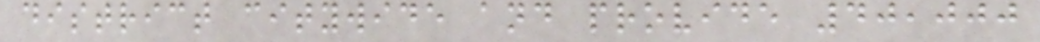district citywide and provide 40,000
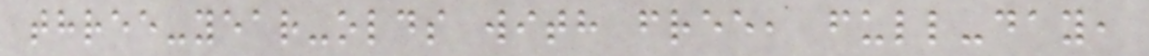three-year-olds with free, full-day,
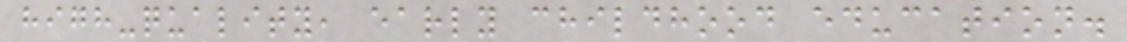high-quality, early childhood education.
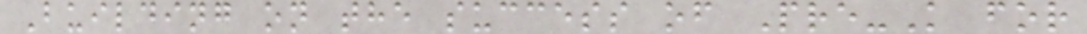Building on the success of Pre-K for
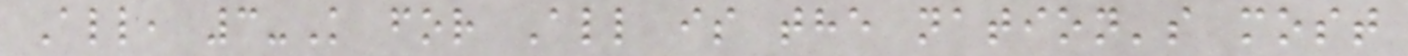All, 3-K for All is the nation's most
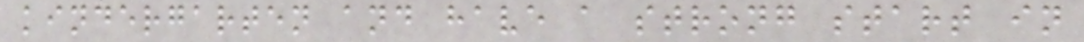kindergarten and have a strong start in
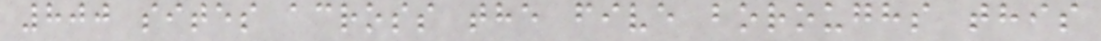800 sites across the five boroughs this
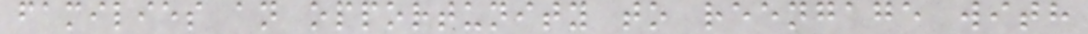families an opportunity to reengage with
